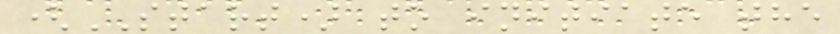(START) to initiate the
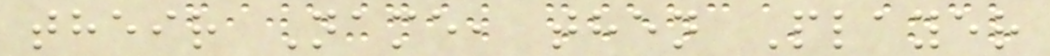their Name, then Player
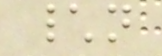\n
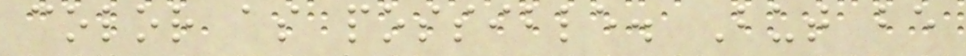color as possible. But be
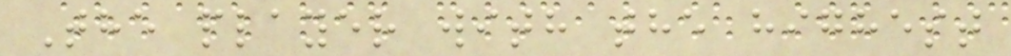The player with the highest
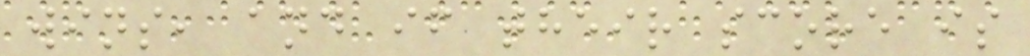wins, and if their score is
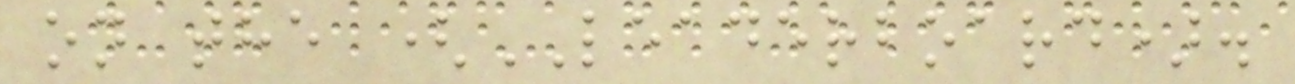on the (LEADERBOARD).
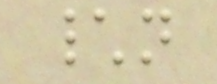\n
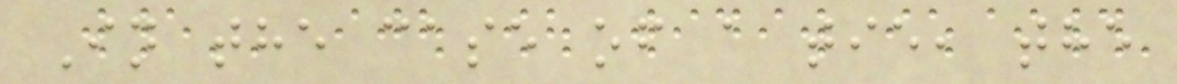In the case of a tie, the
